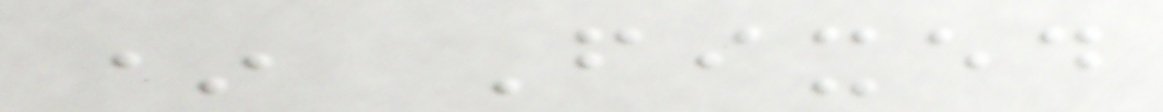* Fixed
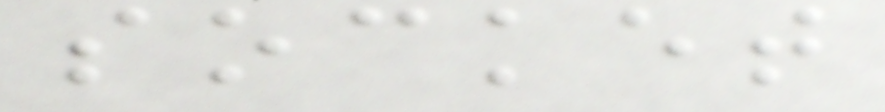socket
